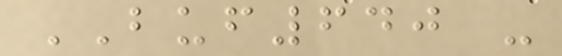BUF640 -
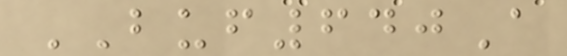BUF640A
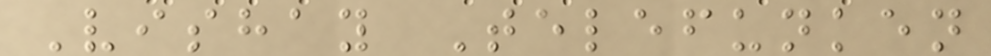Vishay Telefunken
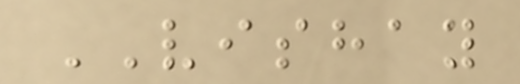VISHAY
